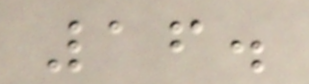16.
